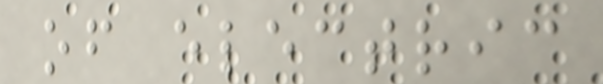of electric
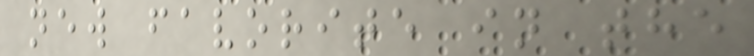new favorite in the
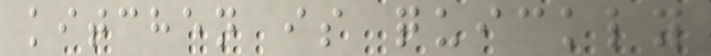kitchen is quickly
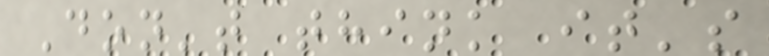Don't think it's
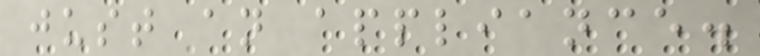just an appliance.
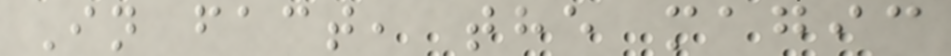In fact, the magic
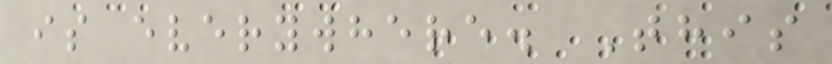is everywhere. This
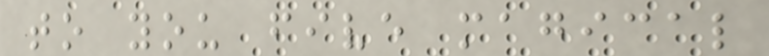to you five magical
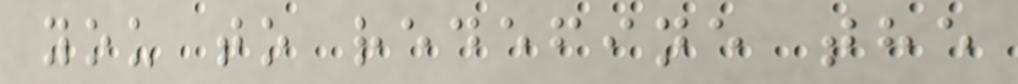you to redefine the
